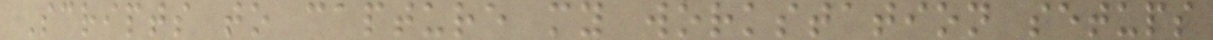Scripts to capture my workstation setups
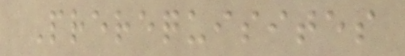Prerequisites
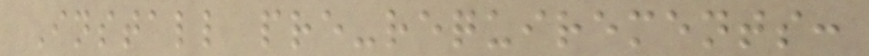Install pre-requirements:
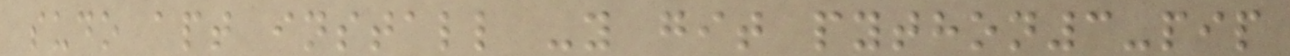sudo apt install -y git python3-pip
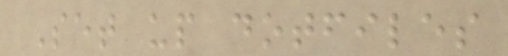Set up dotfiles
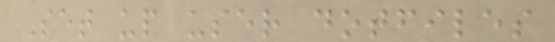Set up user dotfiles
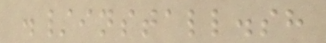./install.sh
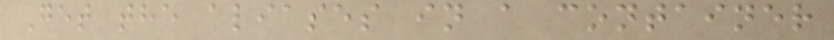Get the aliases in a container
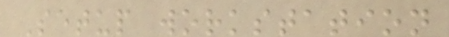Setup workstation
